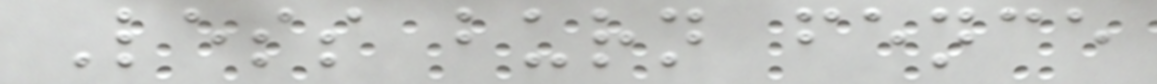Less burn fence
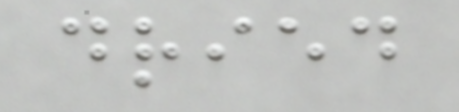dried
